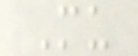Mu
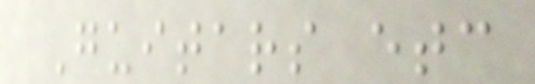Guitars etc
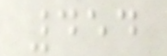454
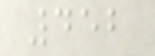452
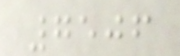7506
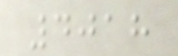4018
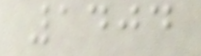1404
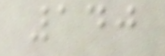140
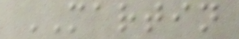MARTIN
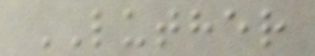LUTHER
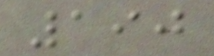190
